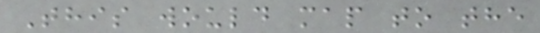This would map to the
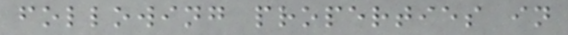following properties in
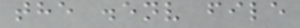the .env file
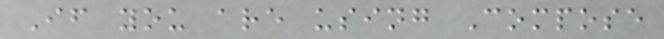If you are using Compose
